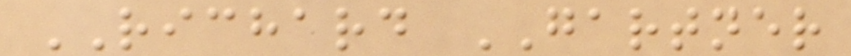RICHARD GARTNER
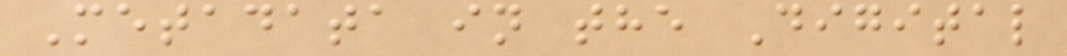Metadata in the Digital
